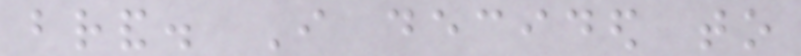brand. I decided to
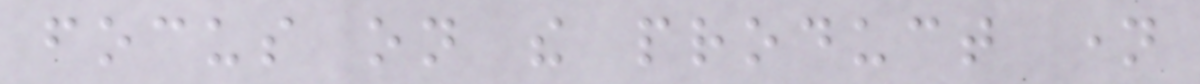focus on the product name
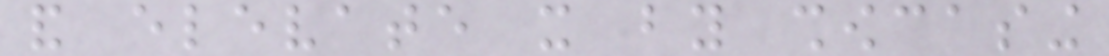and elevate it by showcasing
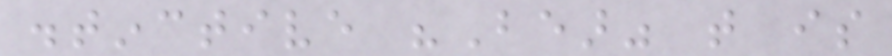distinctive "Bear" that is
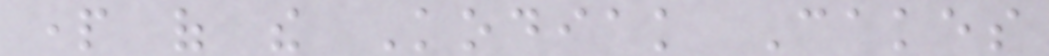part of the Kodiak Cakes
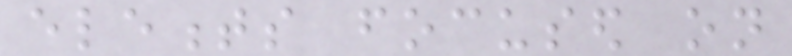elements focused on
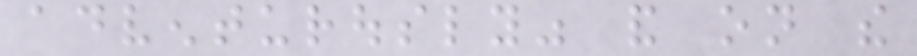adventurously" and on the
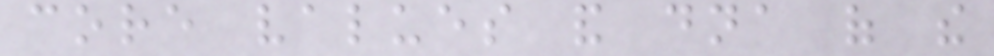core values and dna of the
